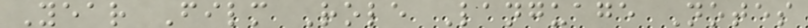Year Film Role Language Notes
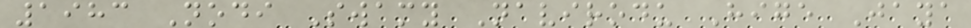1983 Nodi Swamy Navirodu Hige Jaya
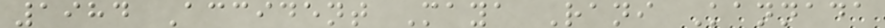1984 Accident Maya Rani Kannada
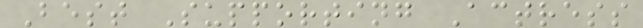Best Supporting Actress
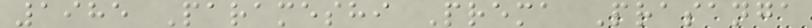1985 Parameshi Prema Prasanga
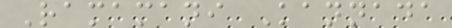Ramamani Kannada
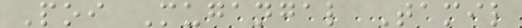Poi Mugangal Tamil
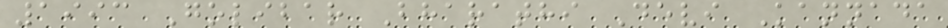1993 Golibar Bharathi Devi Kannada
